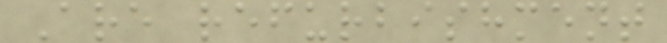Are refurbishment
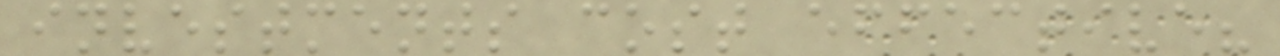investments cost effective?
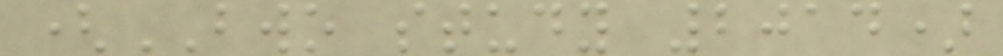(BWO study 2014)
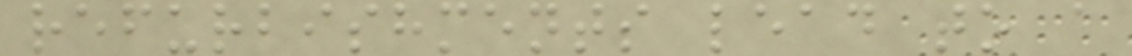refurbishments lead to a
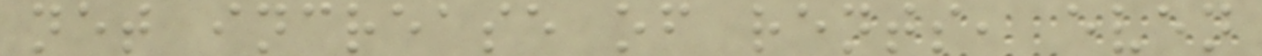net increase of rents, even
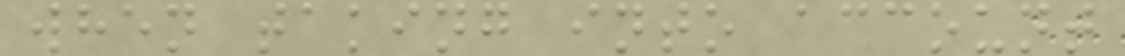when taking into account
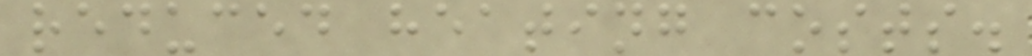reduced heating costs.
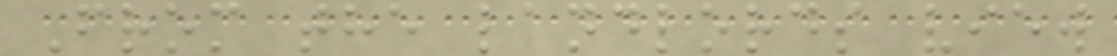From the landlords view
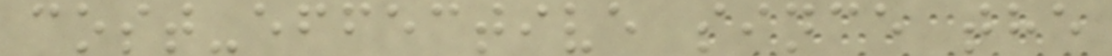cost-effective since the
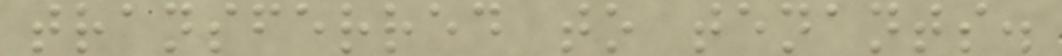transferred to tenants.
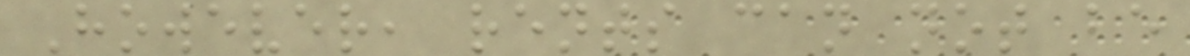However, rents can not be
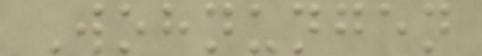Wohnungen
